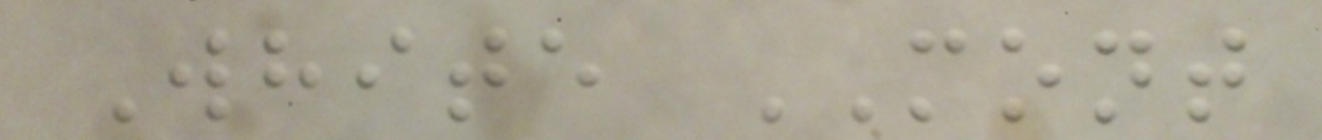White MONT
